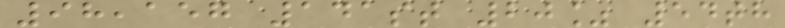98,157 141st 20% 54th
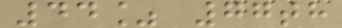44% 77th
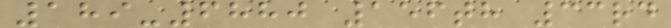189-6880 156th 33rd
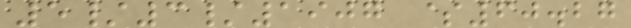5/3/1907 $60.27
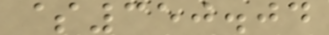$350.04
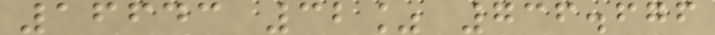16643 32% 736.676
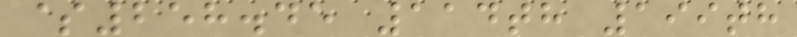$258.45 114th 199th
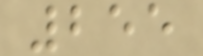255
